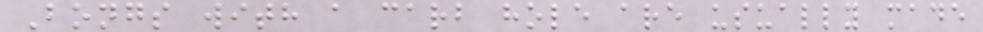Bongs with a carb hole are usually made
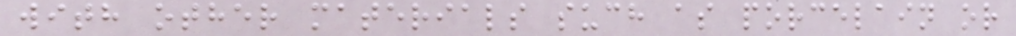with other materials such as porcelain or
